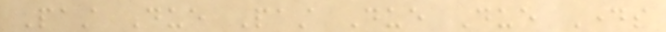Past Due Past Due Due Days
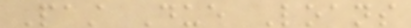Past Due Loans
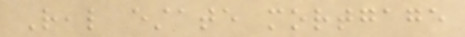Real estate mortgage
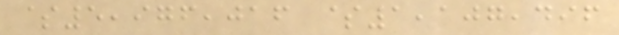$5,976,016 $1,107,496
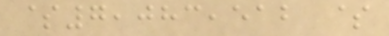$7,083,512 $
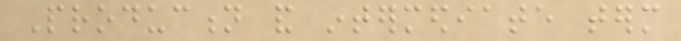Production and intermediate term
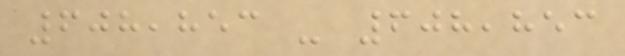608,853 - 608,853
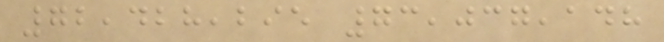72,428,295 73,037,148
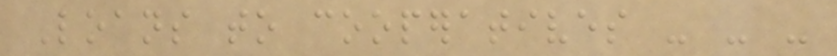Loans to cooperatives - - -
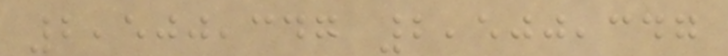2,500,347 2,500,347
